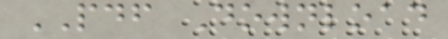PDF Download
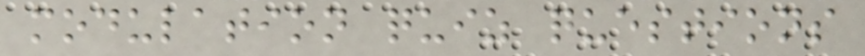modulation quiz questions
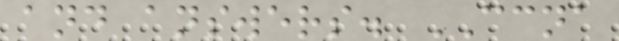and answers. CCNA
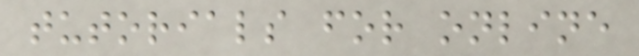tutorials for online
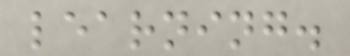learning.
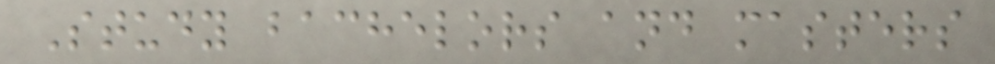Study bachelors and masters
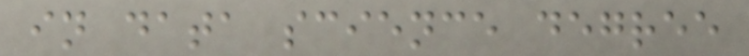in data science degree
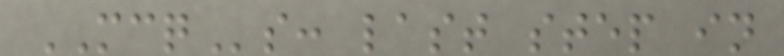MCQs: last step in
